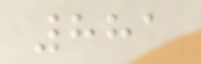881
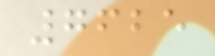7625
